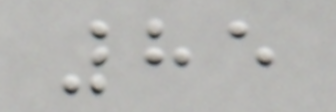85
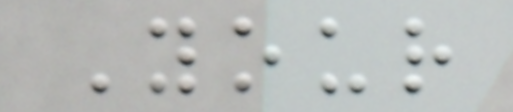Your
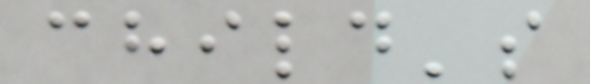child's
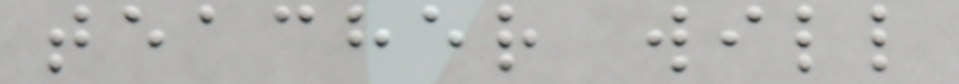teacher will
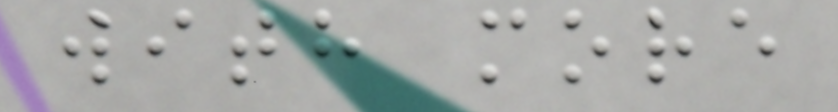with more
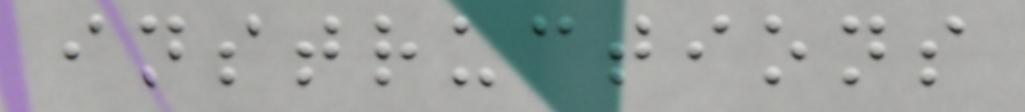instructions
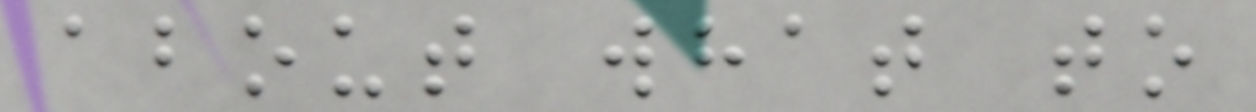about what to
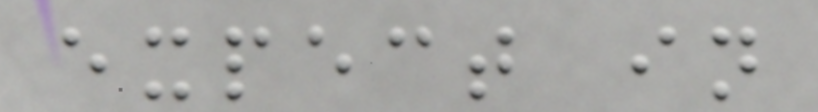expect in
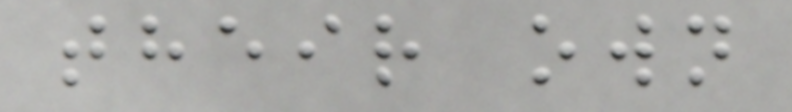their own
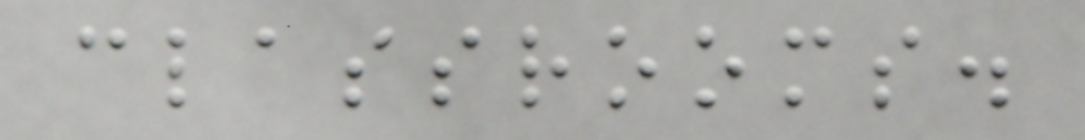classrooms.
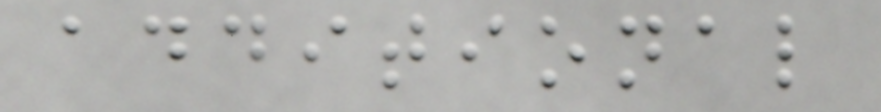additional
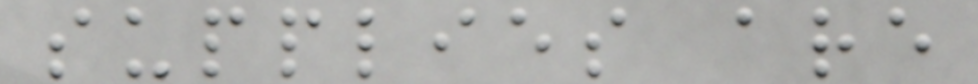supplies are
